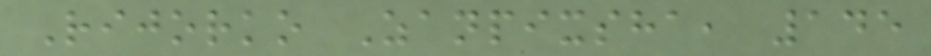Rijorko Zanpixsha, 145
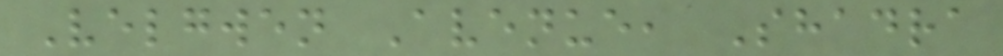Velgwen Avenue, Shadra
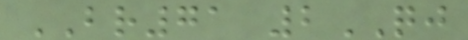BR71 2QJ
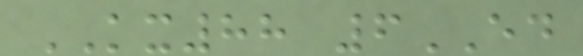KX88 6ED
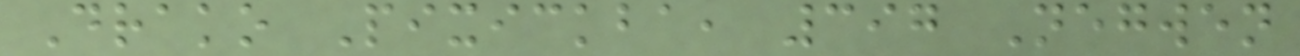Drako Pixickba, 397 Negwen
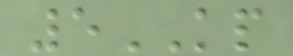5KP
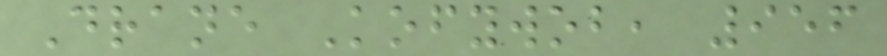Drane Kofywob, 956
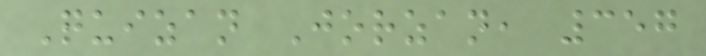Quizan Jorzan, 357
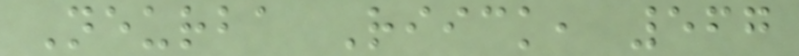Neurba Riick, 567
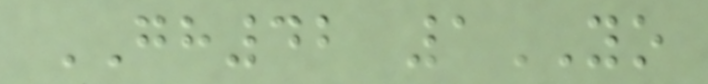GH42 1YO
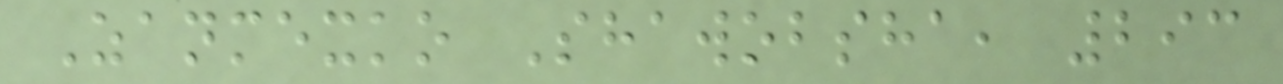Zanmexko Shawobsha, 293
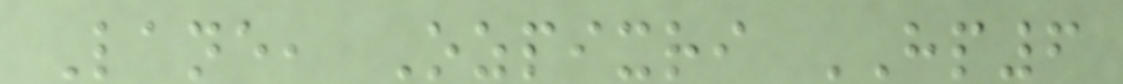Lane, Ozpixri HP6
